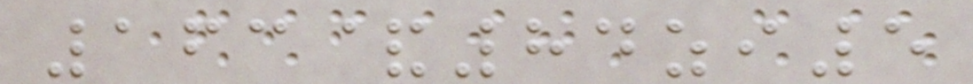163&84zi5
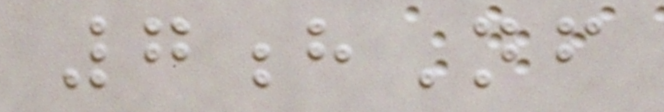7hNf
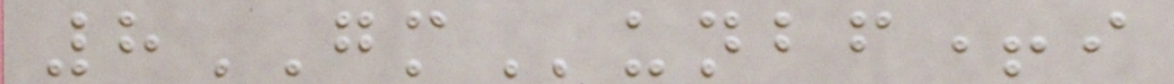8GMunbf+i
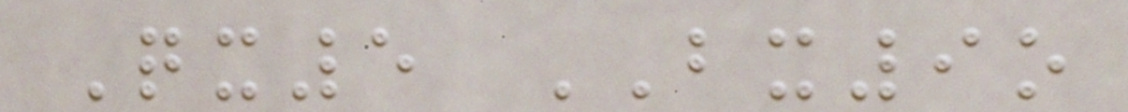Qx5 BX9o
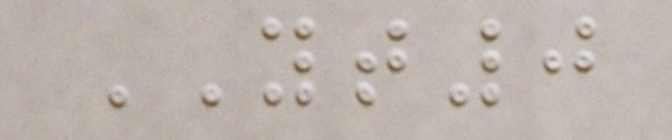YT0
